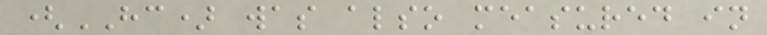(HC) was also measured in
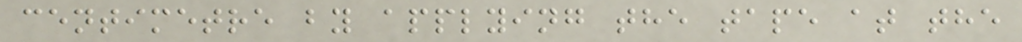centimetre by applying the tape at the
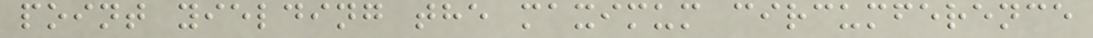point yielding the maximum circumference
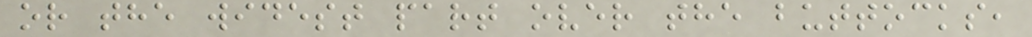or the widest part over the buttocks,
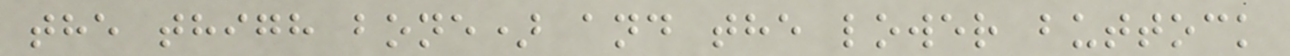the thigh bone) and the lower buttock
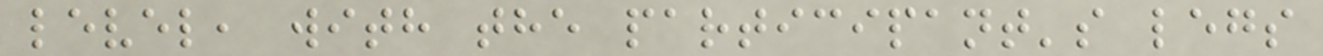level, with the participant's legs
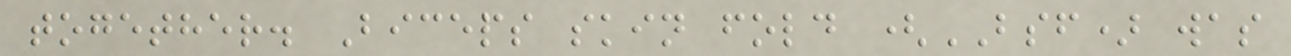together. Biceps skin fold (BSF) was
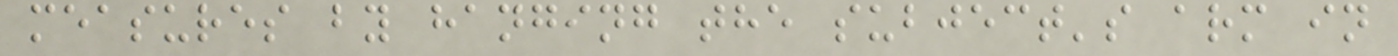measures by hanging the subject's arm in
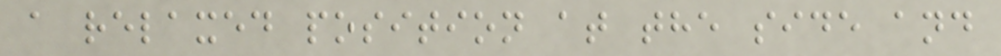a relaxed position at the side and
